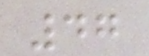47
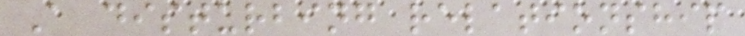A disturbing relationship
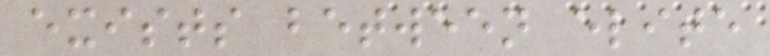exists between elite
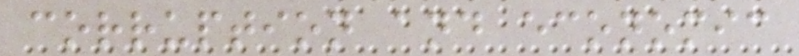corruption and economic
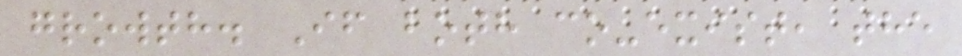growth. If both co-exist, the
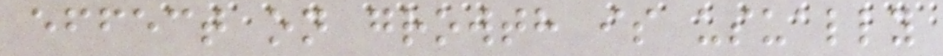effect on growth is usually
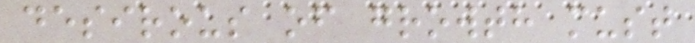desirous of growth must
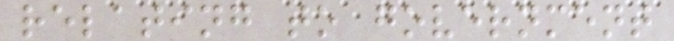relating to government
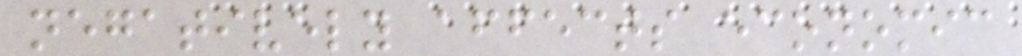negatively affects economic
